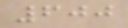600
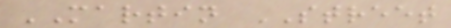MARTIN STREET
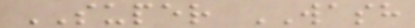SUPER WASH
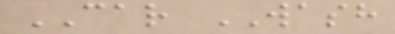CAR WASH
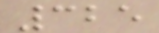325
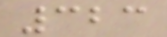323
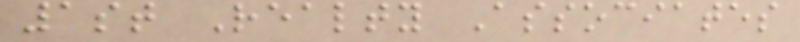1st Realty Associates
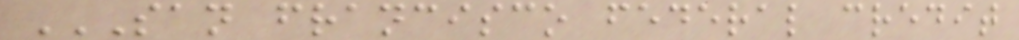SAN FRANCISCO FEDERAL CREDIT
